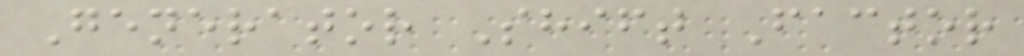Generator Shift Factor
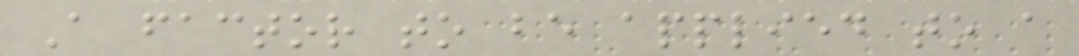A factor to be applied to a
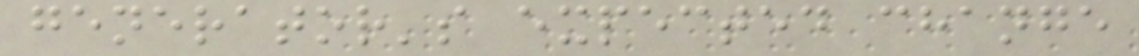generator's expected change
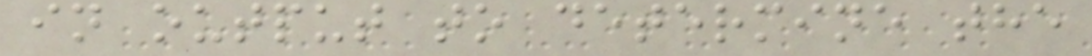in output to determine the
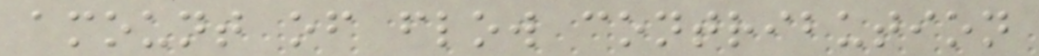amount of flow contribution
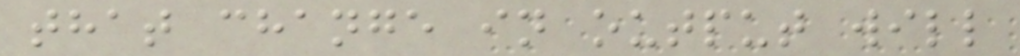that change in output will
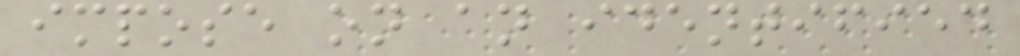impose on an identified
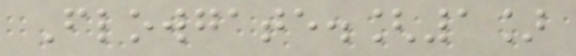Flowgate.[1]
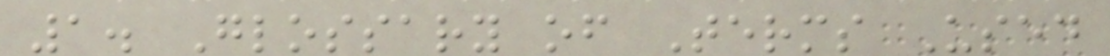1. Glossary of Terms Used
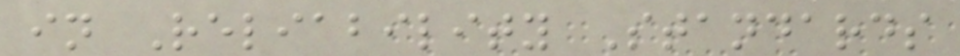in Reliability Standards
